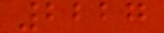2227
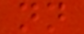nn
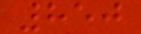850
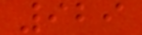929
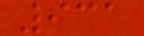931
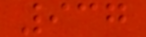937
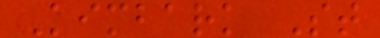Kimbark St
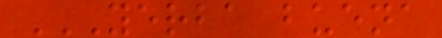YERBA BUENA
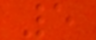5
